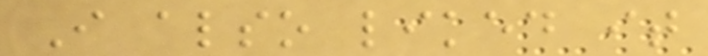I also liked it
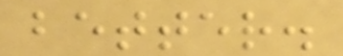better.
